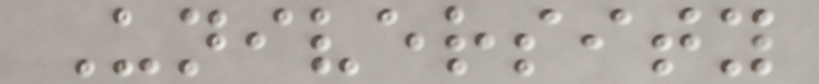University
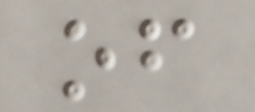of
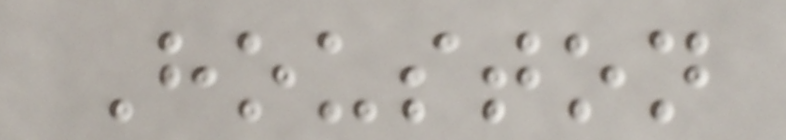Houston
